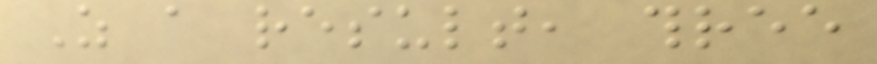As a result, three
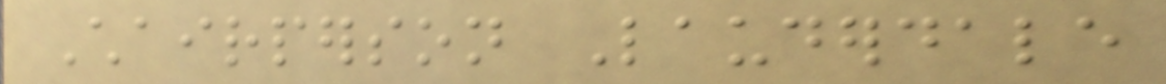Chairperson Lauderdale
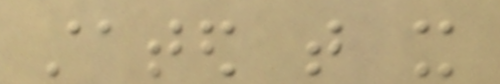stated that it
